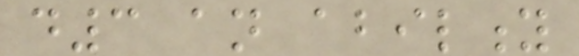d3 an ability
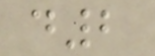d2
